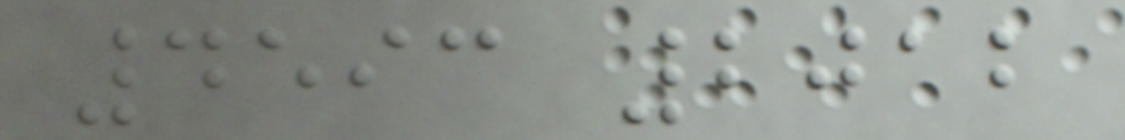4593 2012
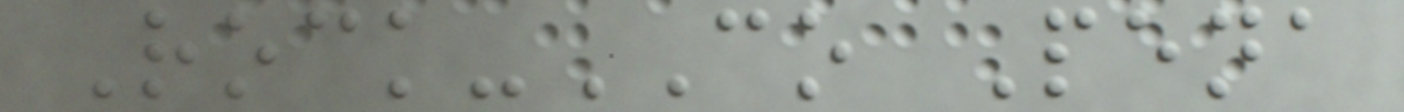Rock-CO Pena
